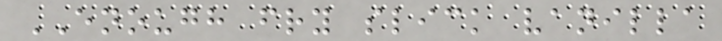ENOUGH fry slick vanilla
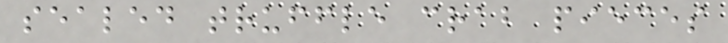sealed truffle crab pieces
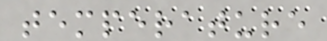temperature
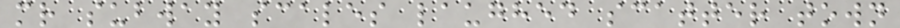mr subway scales laughed scatter town
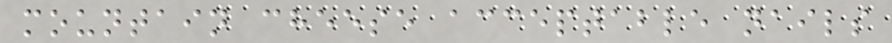mountain cheese acceptable nails
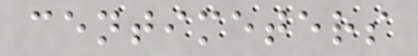centimeters
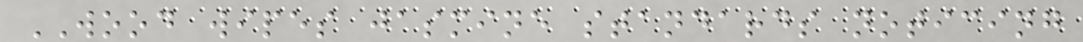WOOD wipes jasmine standards noticing
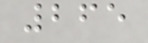265
